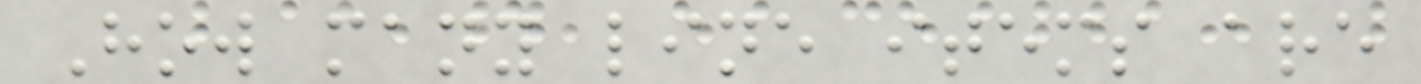How many line items are
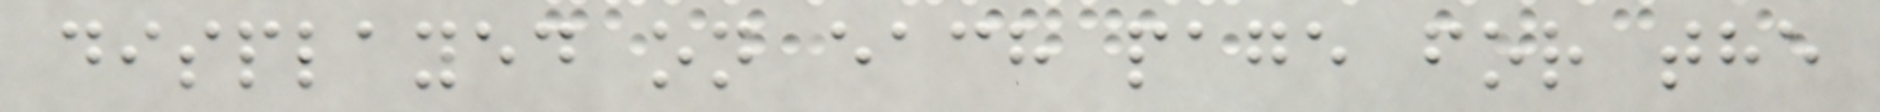displayed on each page for the
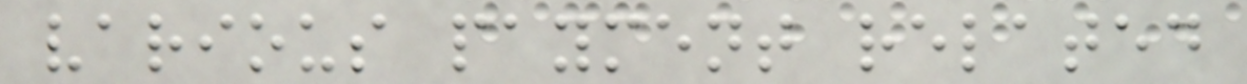various payment related
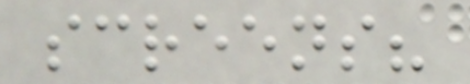screens?
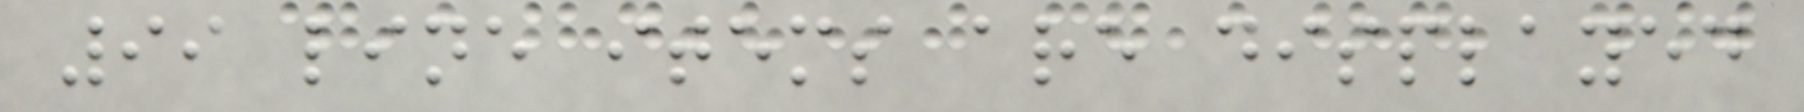99 line items are displayed
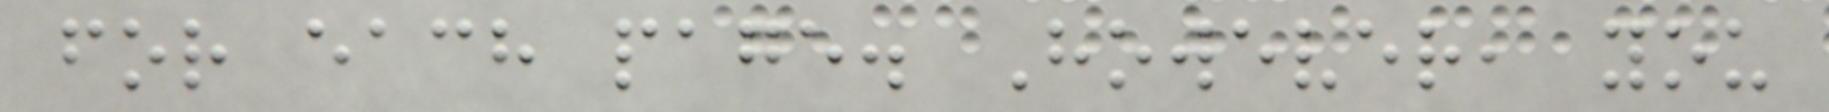for each page. However, you
